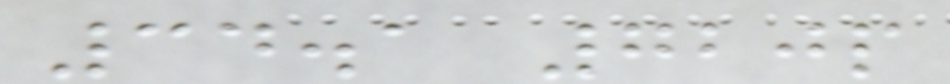34.1 720p
